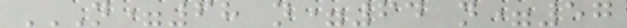N=68 N=64 N=57
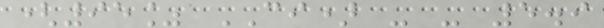(95% CI) - - 5.9
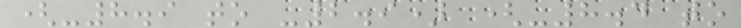(-8.9 to -2.9) (-8.4 to
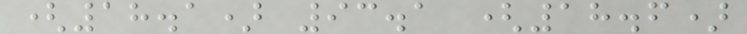(18.1) 93.1 (18.6)
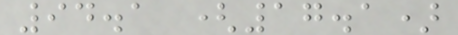94.1 (17.1)
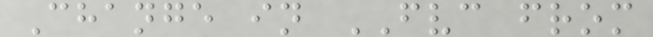Change in FVC from
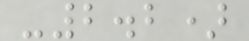-2.2)
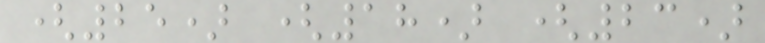(25) (18) (23)
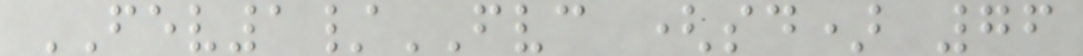FEV1/FVC (sd) 76
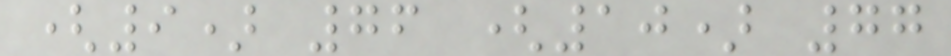(9) 76 (10) 77
